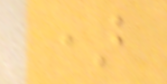)
